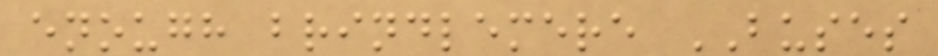enough brindlemere BUSES
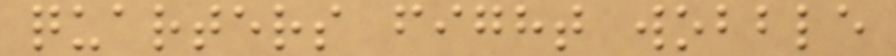quarters fight wobble
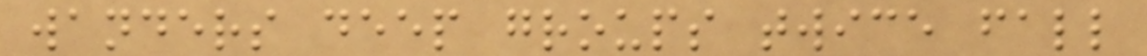wanders deep groups twice fall
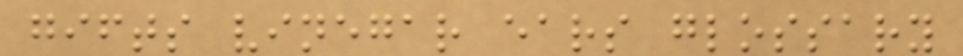gifts vinegar ears glossary
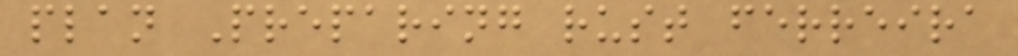plan Preparing rust ferreira
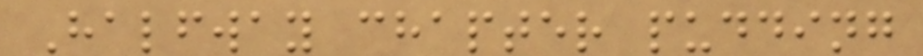Halfway chapter pudding
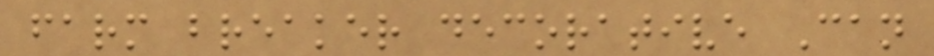farm breaker decorative Can
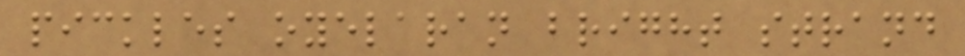pickles oyelaran bright strand
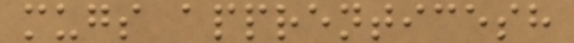mugs apprenticesh
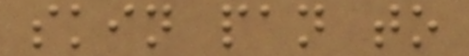skin pan to
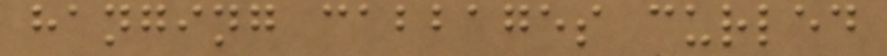hanging cabbages curled
